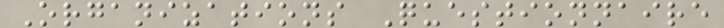Organizations Questionnaire
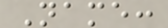Name:
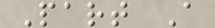Part A
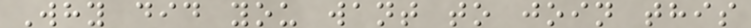Why did you want to join this
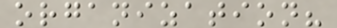organization?
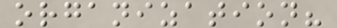organization?
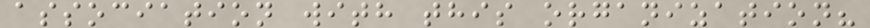association with this organization?
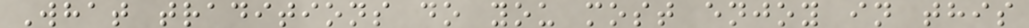What traditions do you most enjoy in this
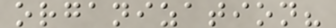organization?
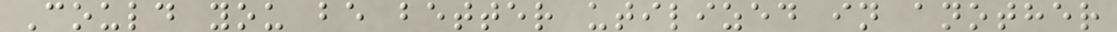Could you be better utilized in another
